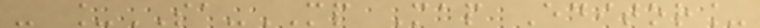- _SA-MP Map Editor_
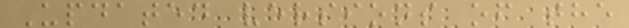Updated versions of the
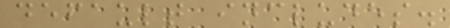default includes.
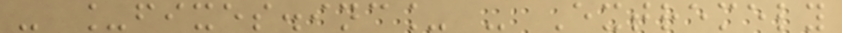- _fixes.inc_ - Extremely
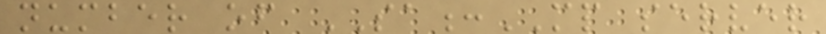number of SA:MP server
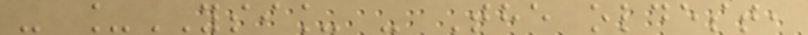- _YSI_ - The oldest,
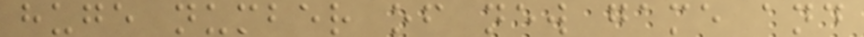huge number of new game and
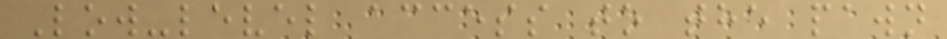Low-level access to the pawn
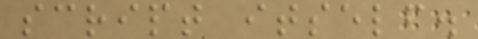script itself.
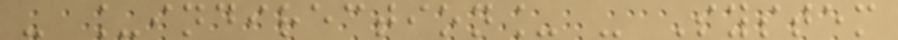- _indirection_ - System
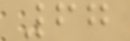67
